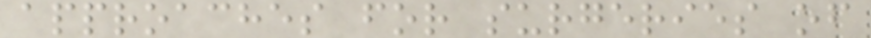approaches for surgeries of
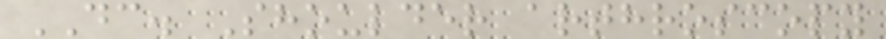DC. Shoulder arthroscopy
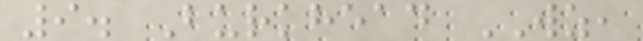9. Burkhead WZ,
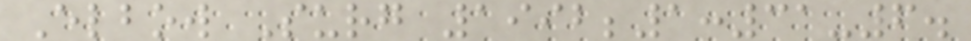Elbow Surg 1992;1:31-6.
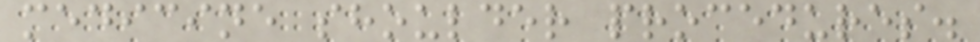medicine shoulder procedures.
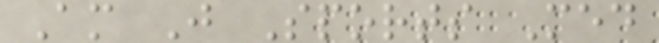Am J Sports Med
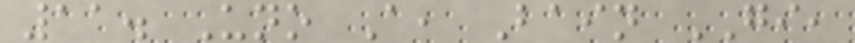11. Uno A, Bain GI,
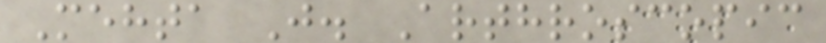Mehta J. Arthroscopic
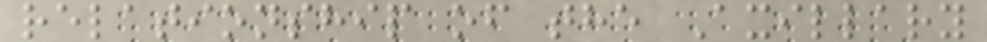relationship of the Axillary
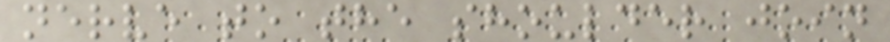nerve to the shoulder join
